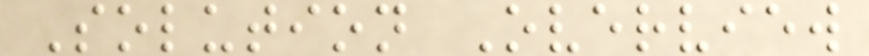Solution Overview
